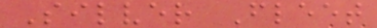Silver Fleet
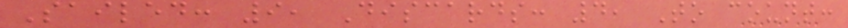Sailed: 9, Discards: 4, To count:
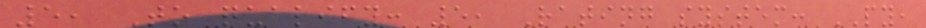5, To qualify: 5, Rating system: PY,
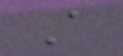A
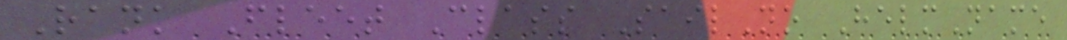Rank Fleet Class SailNo HelmName
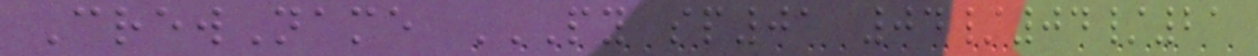CrewName PY SP01 04/04/21
